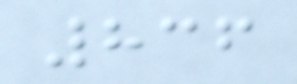836
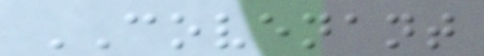COVENANT
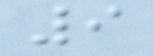9
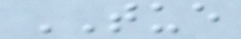TUE
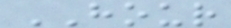HOUR
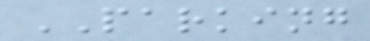PARKING
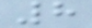8
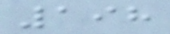198
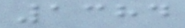1384
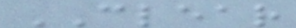CLEAR
